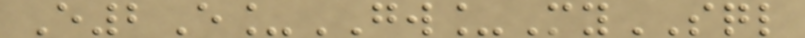E2E_GW_MySQL
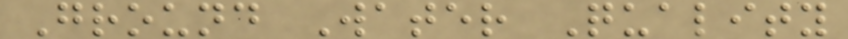Ground Water Quality
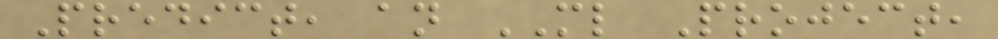Predict, an ML Project,
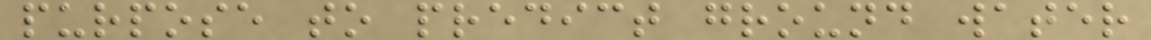purpose to predict ground water
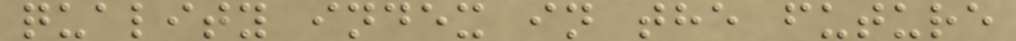quality index in the future
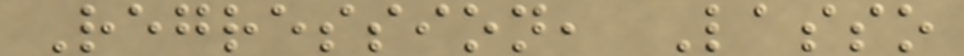Regression, Lasso
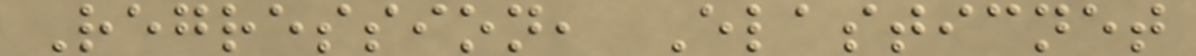Regression, Elasticnet
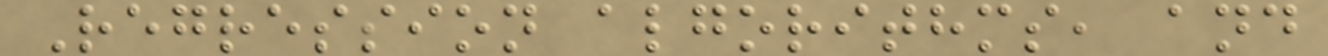Regression algorithms, and
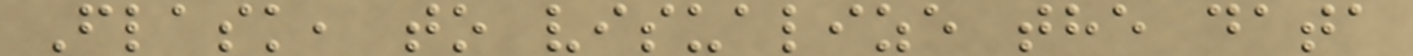Flask, to visualize the data
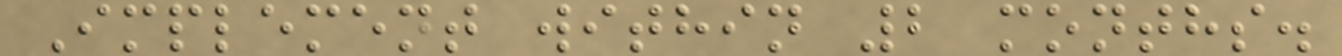Implement within 2 months.
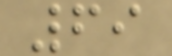69
